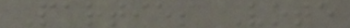Parties Vote
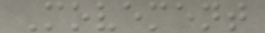Movement
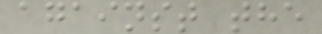against the
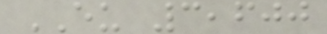EU 3,600
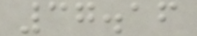37.16
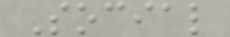Social
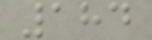184
